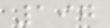197
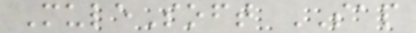MuleSoft SAP
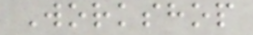Workshop
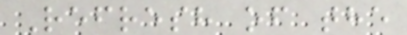Refresh of the
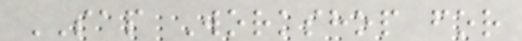SAP Workshop for
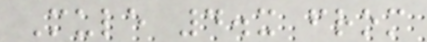Mule 4.x from
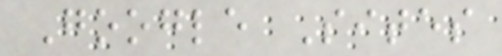Google Sites
